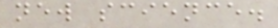new science.
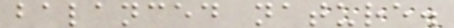balanced nature.
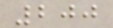200
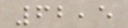62,5
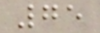75
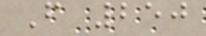F 250
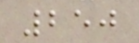250
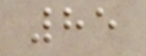85
